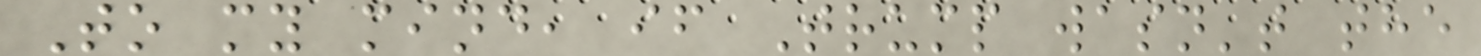To my mind, if Trump wasn't the
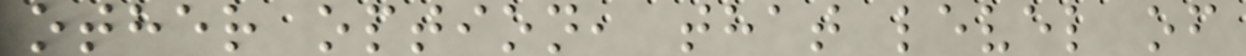other option, that level of
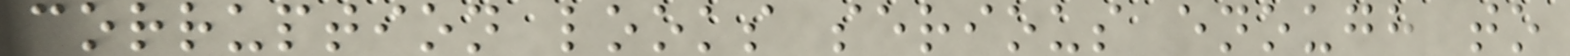corruption looks serious enough to
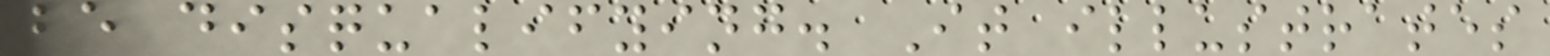be disqualifying. It illustrates
